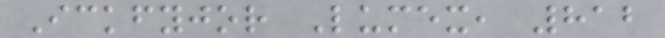Ickfyjor Lumex, 812
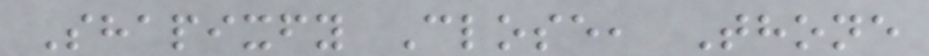Shapixfy Close, Thone
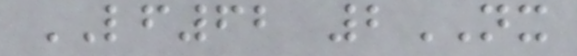LF62 2NX
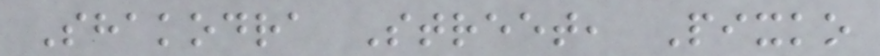Shakodra Street, Pixko
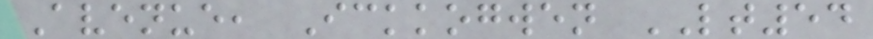Avenue, Ickkogwen LT54
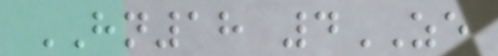HN18 4ZE
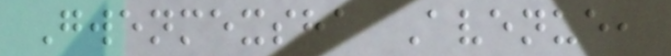Gwenmexsha Avenue,
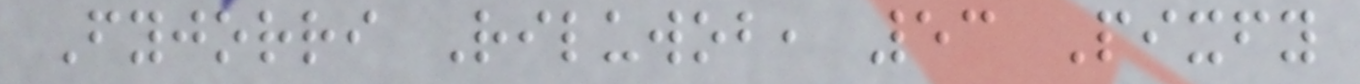Fyjorri Riluwob, 53 Pixfy
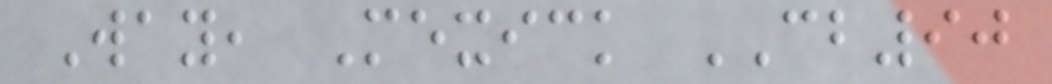Way, Mexick CB90
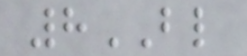8BL
